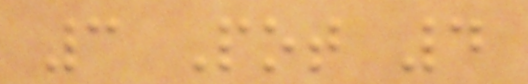3 Pot 4
